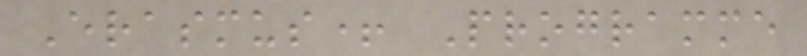Erasmus+ Programme
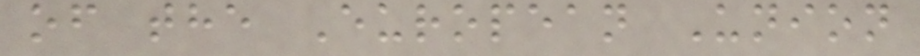of the European Union
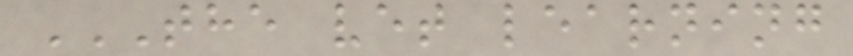THE VET LEARNING
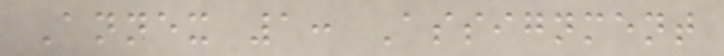Annex 1: Assignment
